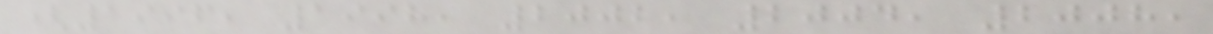(1996, 1998, 2002, 2004, 2008,
